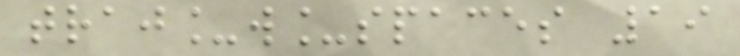traj_w_spaces 19
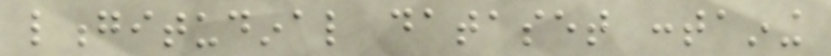longitudinal dataset containing
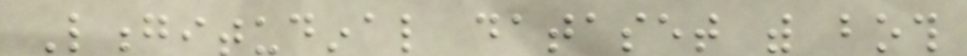Longitudinal dataset with both
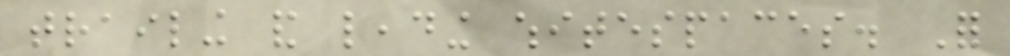trailing and leading whitespaces. For
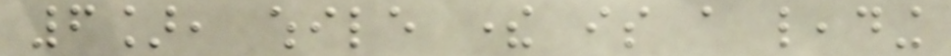6], while there is a leading
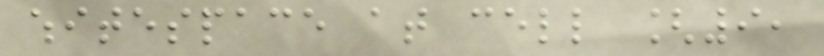whitespace at cell [9,
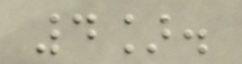4].
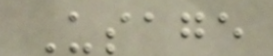Usage
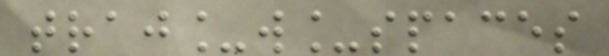traj_w_spaces
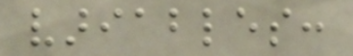variables:
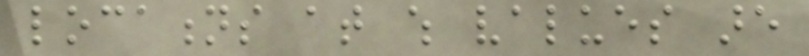locations at which values are
